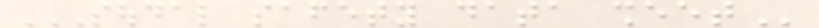SOUDAL SAFETY DATA SHEET
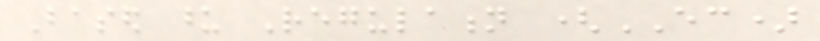Based upon Regulation (EC)
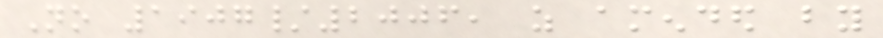No 1907/2006, as amended by
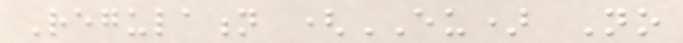Regulation (EU) No
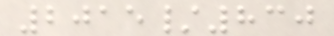2015/830
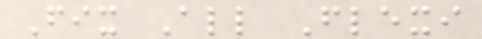Fix All Flexi
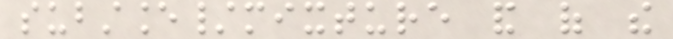substance/mixture and of the
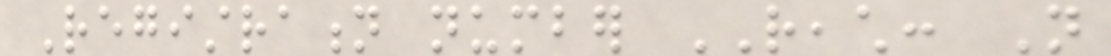Registration number REACH: Not
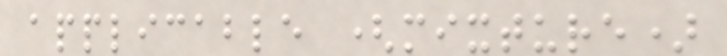applicable (mixture)
